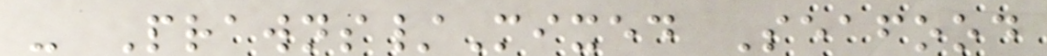- Prawns/Mixed Seafood
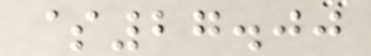$27.00
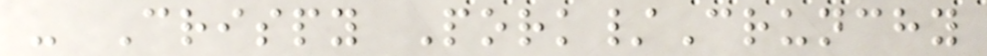- Crispy Pork/Crunchy
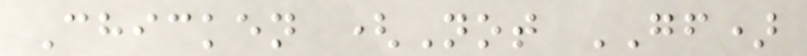Chicken (Not GF)
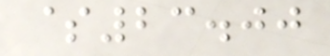$23.00
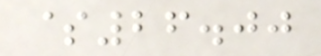$26.00
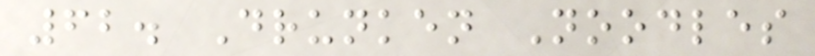62. Drunken Noodles
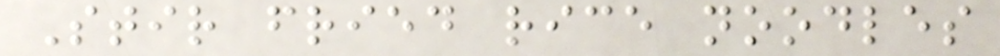Stir fried rice noodles
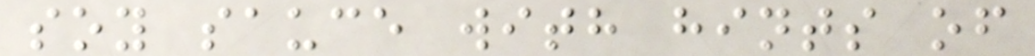soy sauce with hints of
